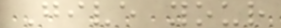Give your
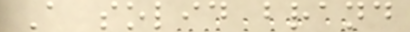A solid brand
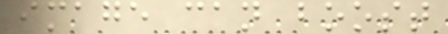image can boost
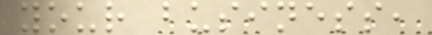your business,
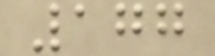177
